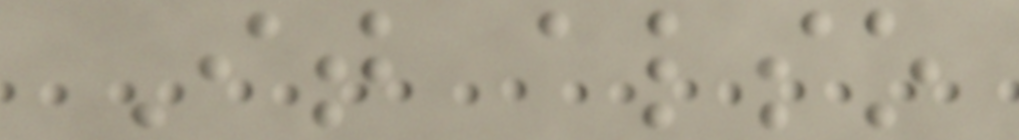It also
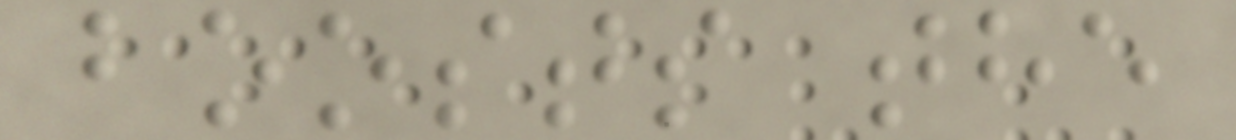boosts the
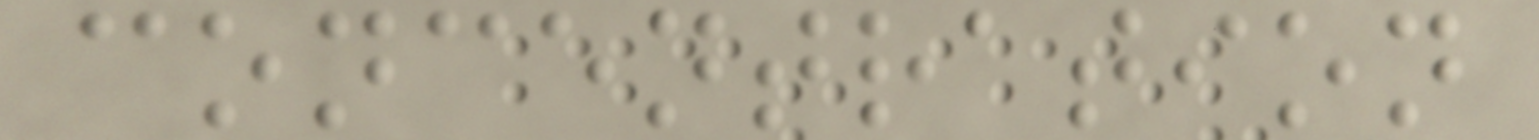concentration
